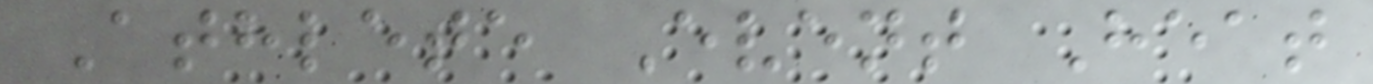Athlete Event Heat
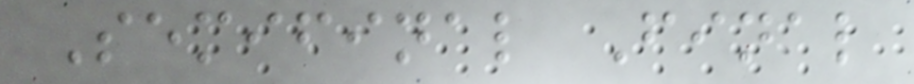Semifinal Final
